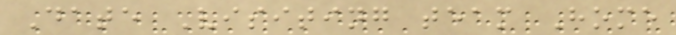Date Visiting team Home
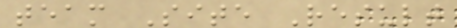team Site Result
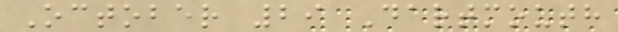October 29 Dartmouth
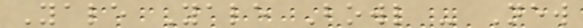Yale Yale Bowl - New
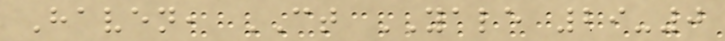Haven, CT YALE 29-0
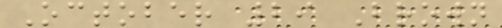October 29 Brown
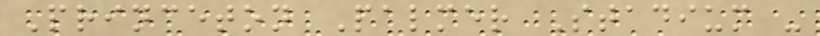Princeton Palmer Stadium -
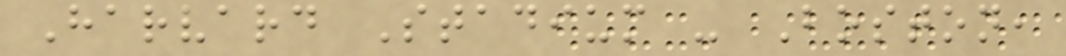Harvard Stadium - Boston,
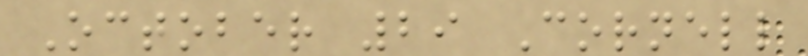October 29 Cornell
